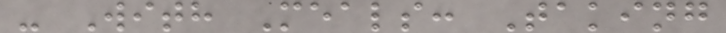- With Meals: Taking
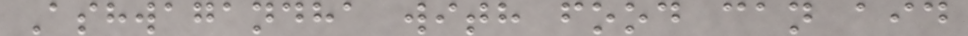Ashwagandha with food can aid
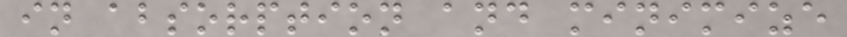in absorption and minimize
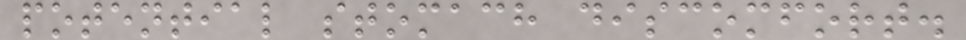potential stomach discomfort.
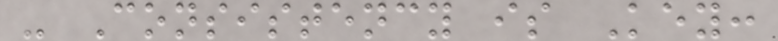- Consistency is Key:
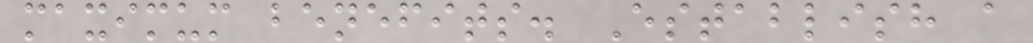maximum benefits. Establish a
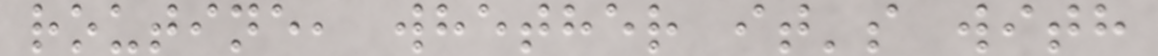routine, whether it's with
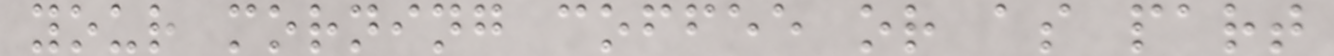your morning coffee or as part
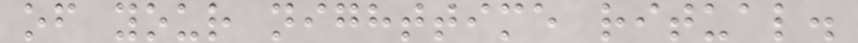of your nighttime ritual.
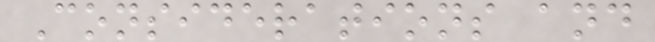Considerations and
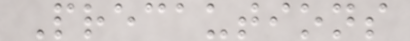Precautions
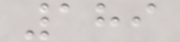189
